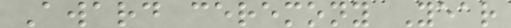Award ceremony Year
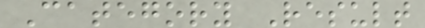Category Result
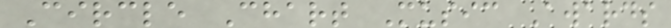Circle Chart Music Awards
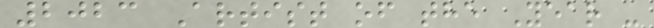2023 Artist of the Year -
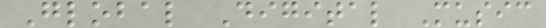Global Digital Music
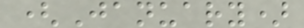(January)
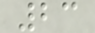23
